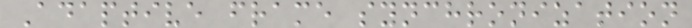Adaptive frame synchronization
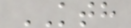KTH
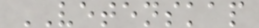VETENSKAP
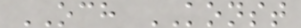OCH KONST
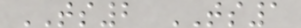TS2 TS1
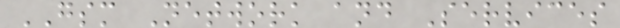GSM Network and Services
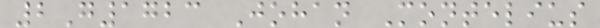2G1723 Johan Montelius
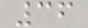36
